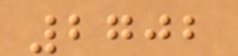2702
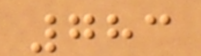783
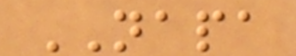NAPA
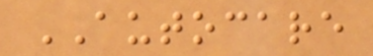AUTOCARE
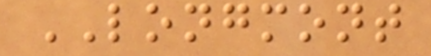LONGMONT
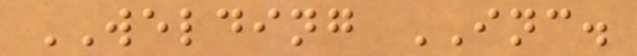WELDING INC.
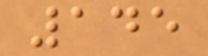145
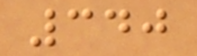340
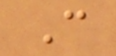C
